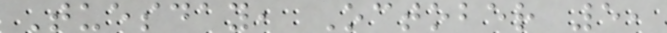Tuesday, October 5,
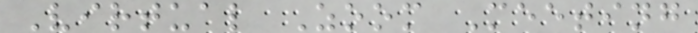Virtual Zoom Meeting
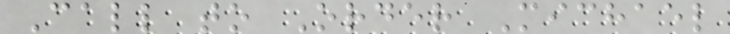Call to Order Michael
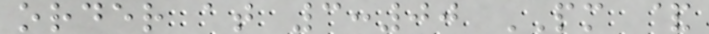order at 3:00 PM &
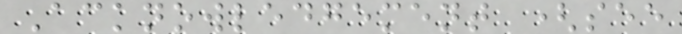Acknowledgement (see
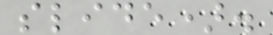slide).
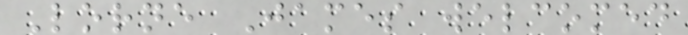Lorne James welcomed
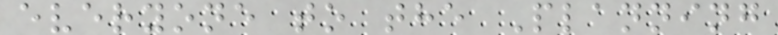everyone to the Planning
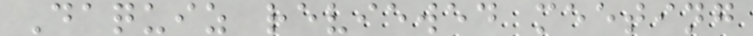Daquiz reviewed meeting
